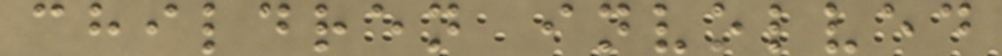children involved
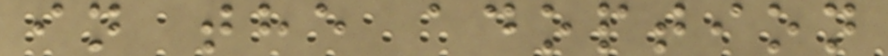in the adoption
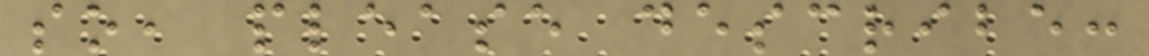so, please describe:
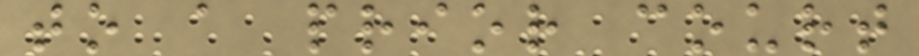to a prior court
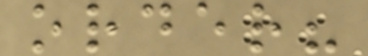order?
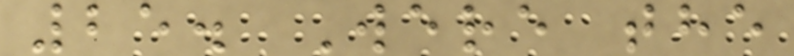25. Were the
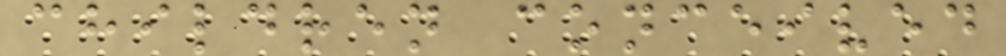children conceived
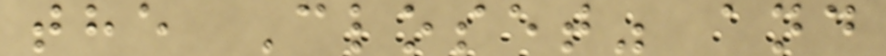the Closet" and
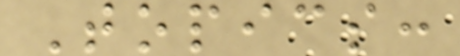Topics:
